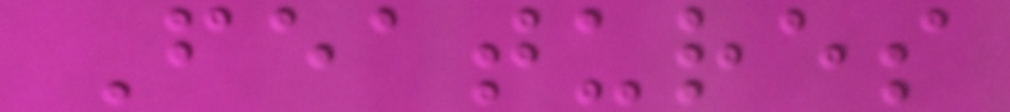Features
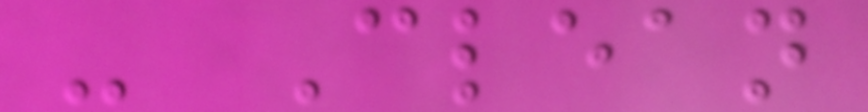- Clean
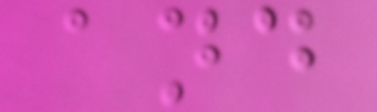and
